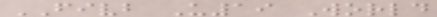FIVB U19 World
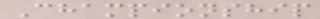Championship
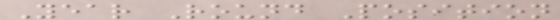Year Round Position
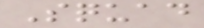Squad
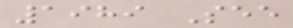1989 See
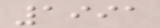1991
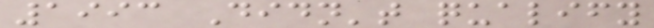1993 Didn't qualify
